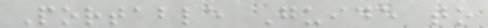Portable Guide to
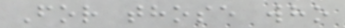For those who
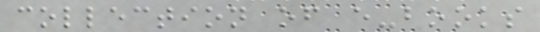collection of e-books
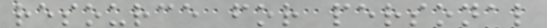resource for personal
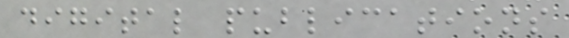digital publications
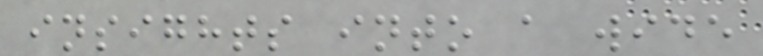insights into a wide
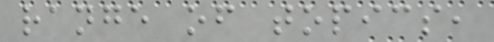range of topics,
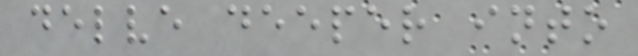delve deeper into
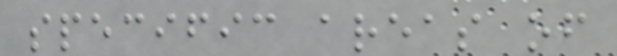specific areas of
